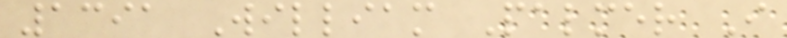1391 William Palmer I
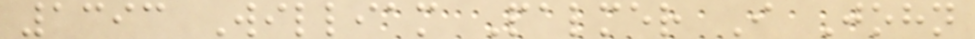1393 William Palmer I John
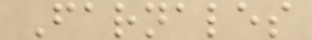Farnales
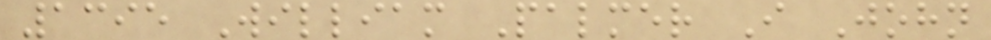1395 William Palmer I John
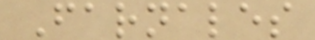Farnales
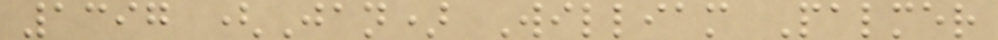1397 (Jan) William Palmer
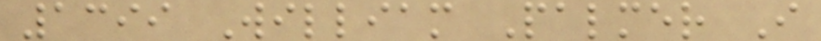1399 William Palmer I
